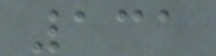131
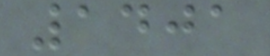1401
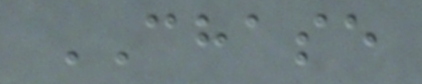CHASE
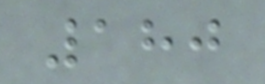180
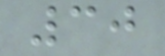30
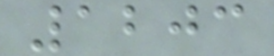1203
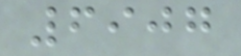6907
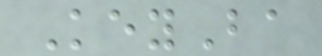KeyBa
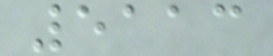5113
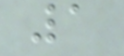1
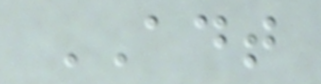ADT
